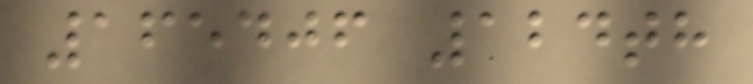165406 124th
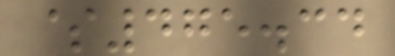$475.34
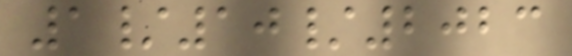1/10/2023
